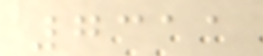7311
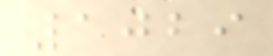1029
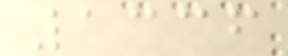1336
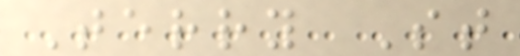Terry St
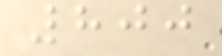800
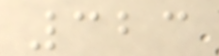323
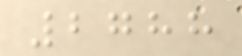2788
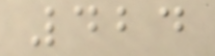424
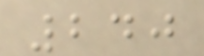240
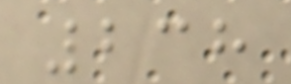238
